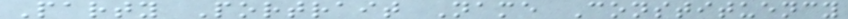Party Portrait Name Constituency
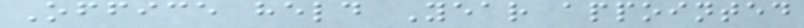Office held Year appointed
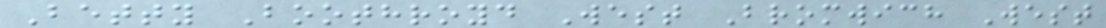Betty Boothroyd West Bromwich West
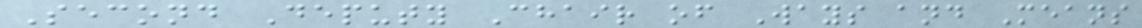Second Deputy Chair of Ways and Means
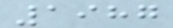1987
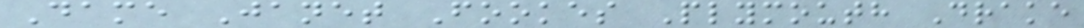Dame Janet Fookes Plymouth Drake
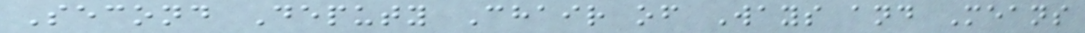Second Deputy Chair of Ways and Means
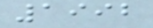1992
